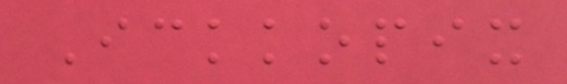Ickkopix
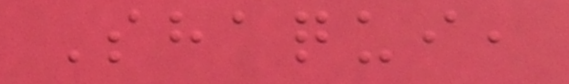Shaqui,
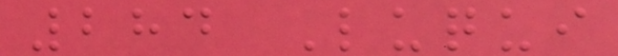284 Luqui
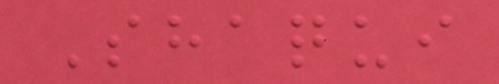Shaqui
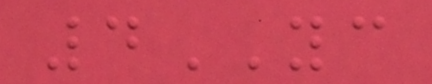4YC
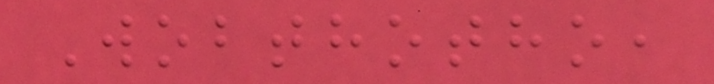Wobthotho,
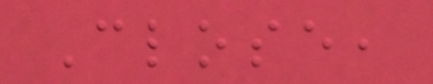Close,
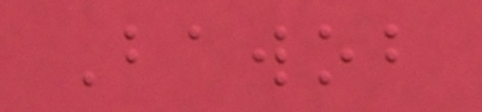Bawob
